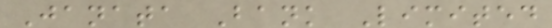Janata Bank Limited
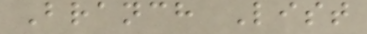Branch List
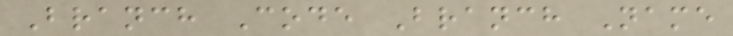Branch Code Branch Name
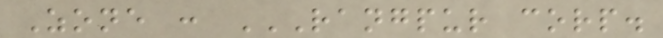Zone : RANGPUR CORP.
